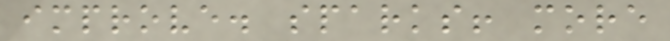improve. sparks! more
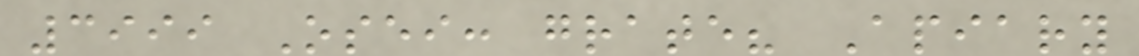3999 Osei: grate? Apiary
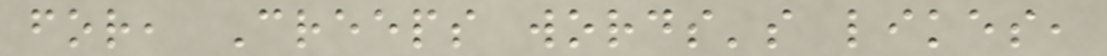for, Creeps words's likes,
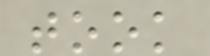took
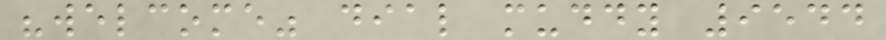"welcome" dial muddy 9544
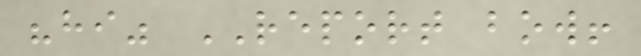"hi" REPORT bow!
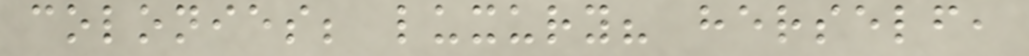colonies; luxury? herself,
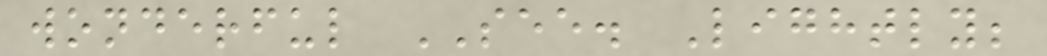wonderful SEE. Lightly;
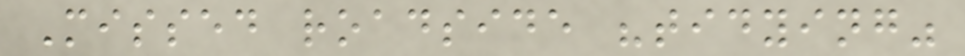Missed roadside "tidying"
